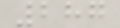287
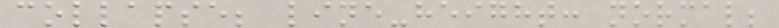collapse; line-height: normal;
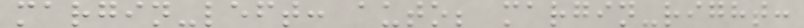margin-left: auto; margin-right:
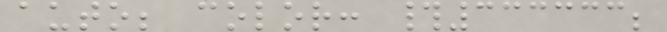auto; color: #333333;
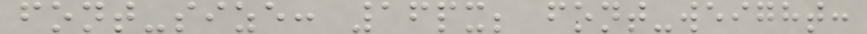font-size: 16px; font-weight:
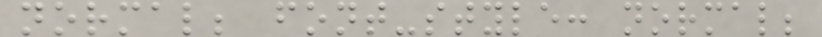normal; font-style: normal;
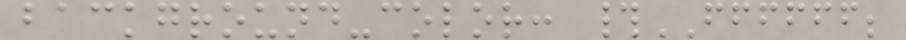background-color: #FFFFFF;
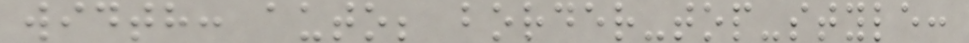width: auto; border-top-style:
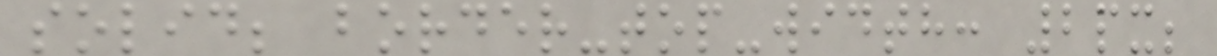solid; border-top-width: 2px;
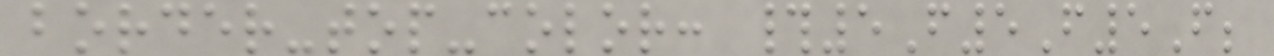border-top-color: #5F5F5F;
